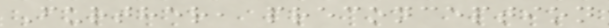Further, preconception
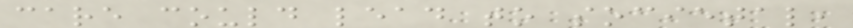care could lead to societal,
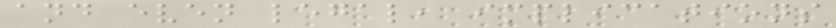and even legal, implications
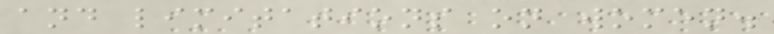and limitations on women.
